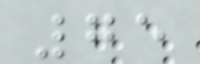75
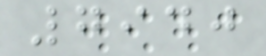7940
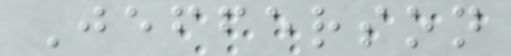Jefferson
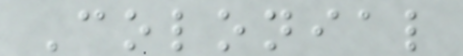Colonial
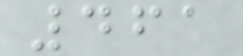461
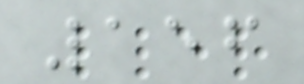156
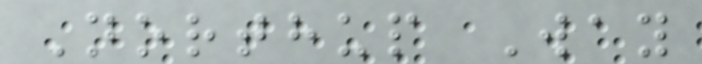Northup Way
